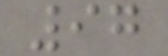97
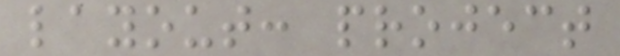layout: project
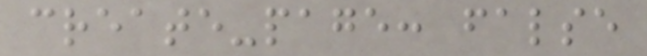create-page: false
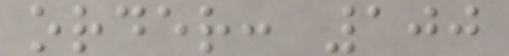order: 100
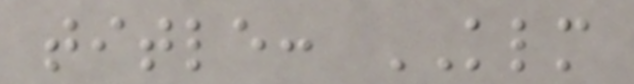title: KLM
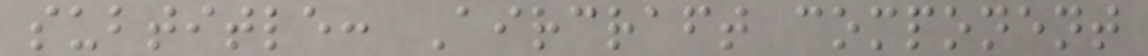subtitle: Aircraft component
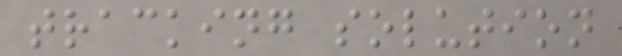tracking solution
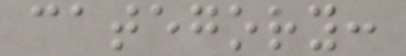category:
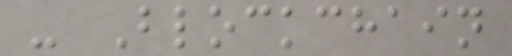- Blockchain
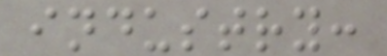industry:
